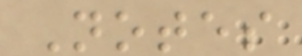Notes
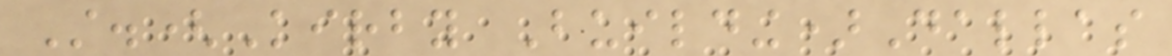St.(Kirby Building)Dallas
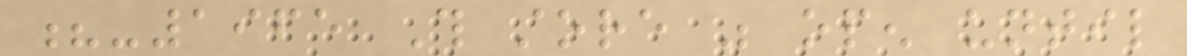?-1965 This store was open until
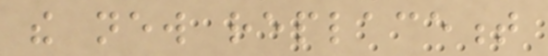the new replacement
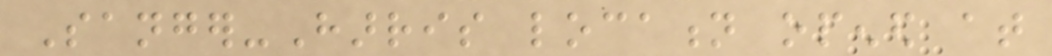Sanger-Harris location opened at
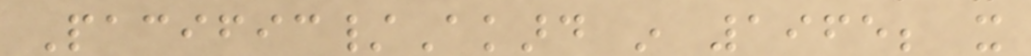Pacific/Akard in 1965; it
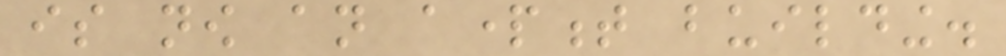is now an apartment building.
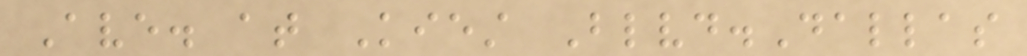Ave. at Kiest Blvd.Dallas
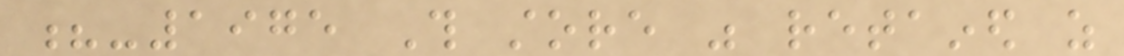?-1975 This store was retained as
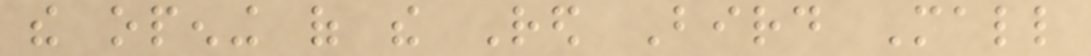the opening of the Red Bird Mall
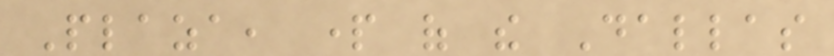Plaza, part of the Dallas
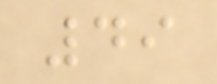49
